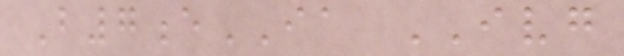B7eIA IVG
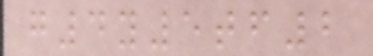g4y5tf2
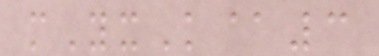mYxK@3
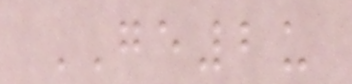GE2u
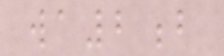wa2b
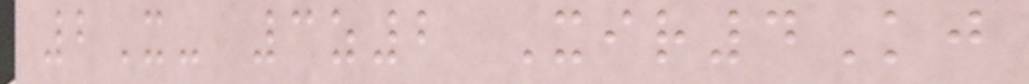2X- 3z2 Xir4Kj
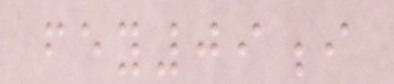fey09i
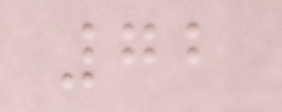72
